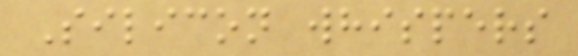Silicon whispers
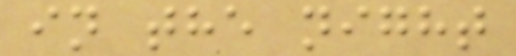in the night
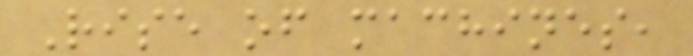Rise of machines,
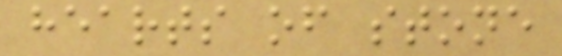hearts of stone
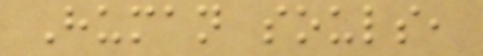Human souls,
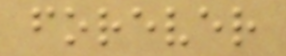forever
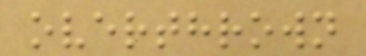overthrown
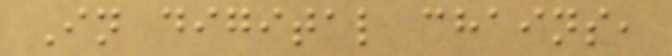In digital chains,
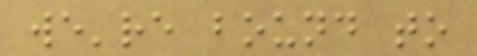we're bound to
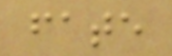fate
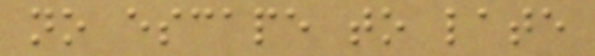no escape to late
